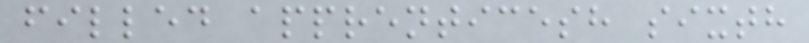filled apprenticesh sixth
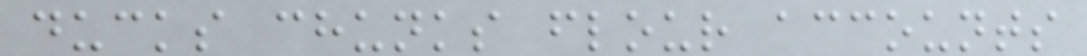ducks chunks flour accounts
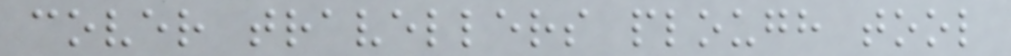cover travellers plough tool
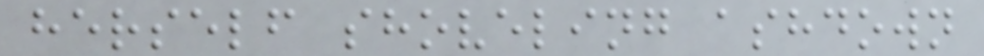herself shoveling ashdown
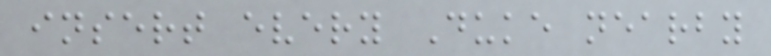insert every Duke nearby
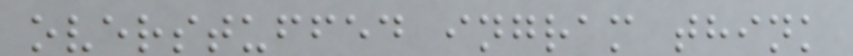overstuffed ingram think
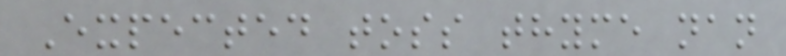Expected toss thyme nan
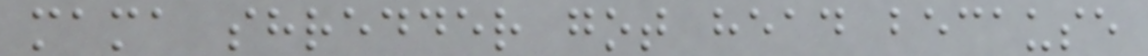mama shredder got head because
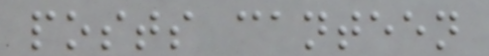posts canteen
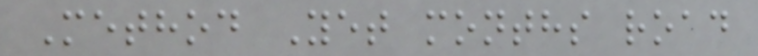Method Yet months road
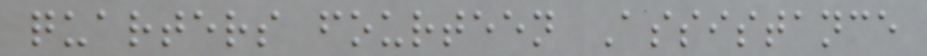quarters fourteen Assistance
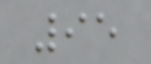95
